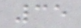35
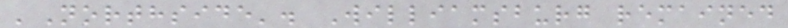'Northside'. Williamsburg remained
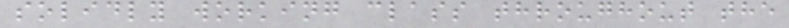solidly working class throughout the
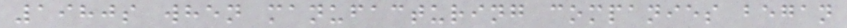1980s when manufacturing companies began
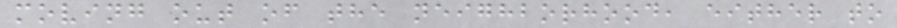moving out of the neighborhood, either to
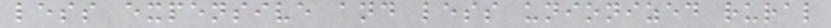less expensive and less unionized rural
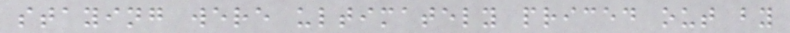staying were ultimately priced out by
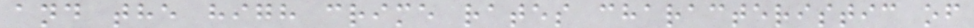and the high crime rates characteristic of
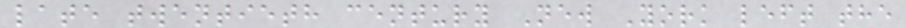late twentieth century New York left the
